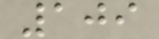109
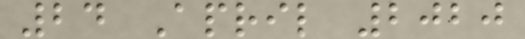24 April 2020
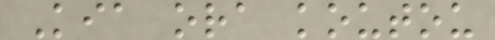Kia ora koutou
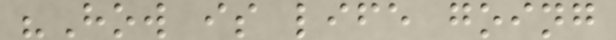"How is life going
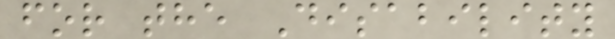for the Disability
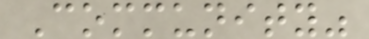Community"
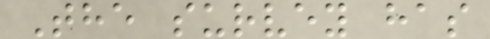The survey has
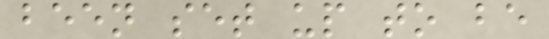been set up to be
